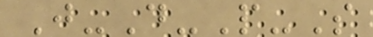J-D-P-S
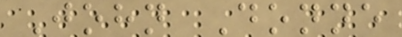John Donne
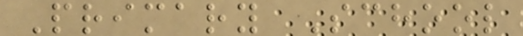Primary School
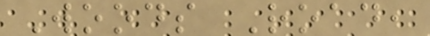Woods Road,
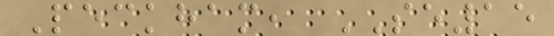Peckham, SE15
